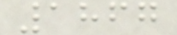1867
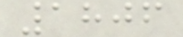1806
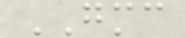GMC
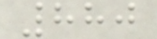880
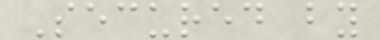Secured by
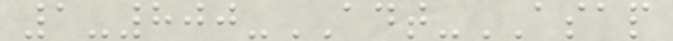1-800-ADT-ASAP
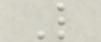L
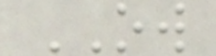OW
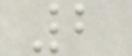2
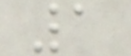1
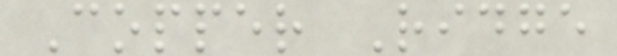Copper Ridge
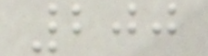200
